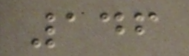146
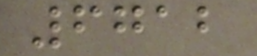6712
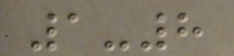1-8
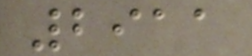2911
